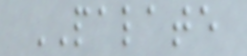PALATE
